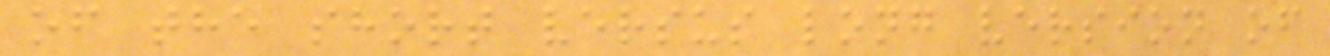of the short versus long version of
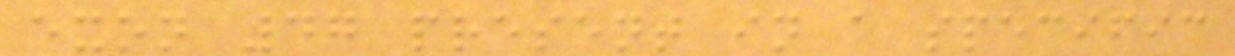exon 47 present in a specific
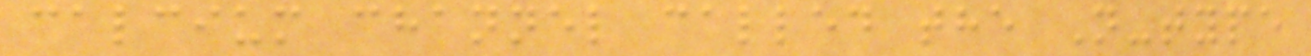calcium channel called the N-type
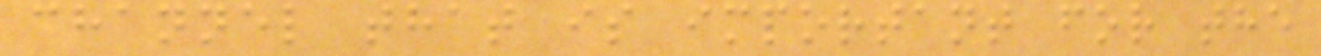channel that is important for the
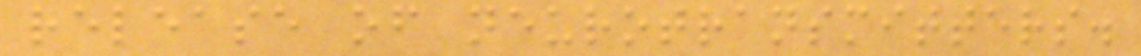release of neurotransmitters.
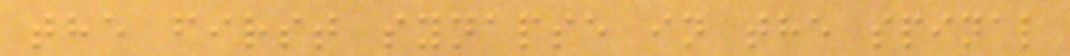the first synapse in the spinal
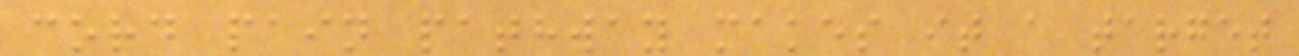cord pain pathway makes it a target
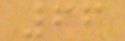66
